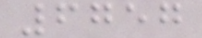6757
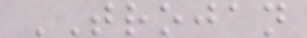TROJAN
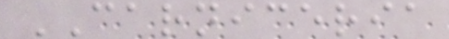CARNICERIA
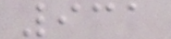931
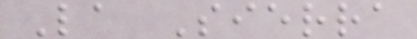La Sierra
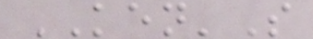KEN'S
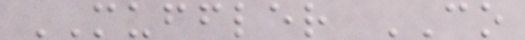MUFFLER CO
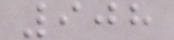908
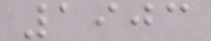1903
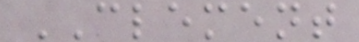CLEMENT
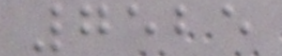7525
